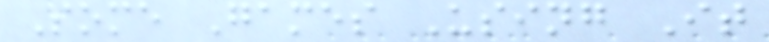Some Games Using It
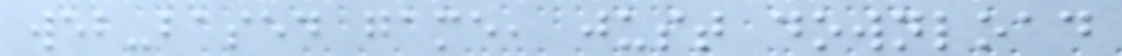web-based game, just download
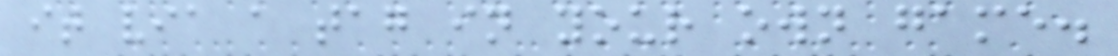it via a tag in your own game.
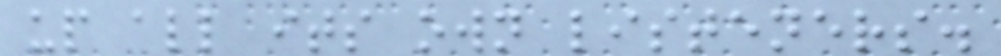up all its own listeners.
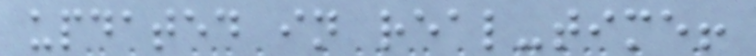updated in real-time!
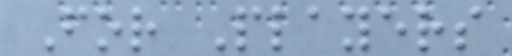For Players
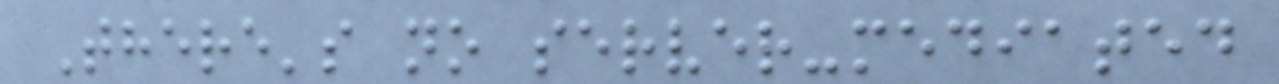There's no server-mediated
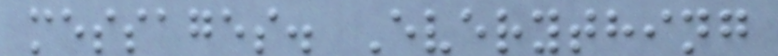messages. Everything
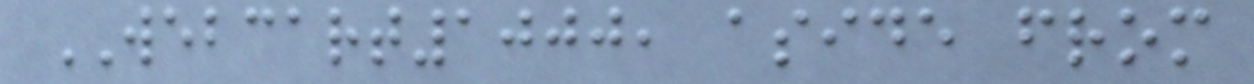WEBCART1000, aside from
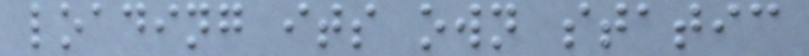loading its own static
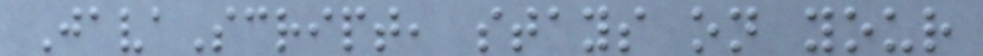JavaScript, stays on your
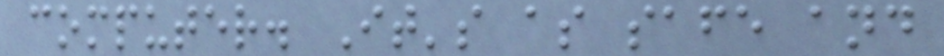computer. It's as safe and
